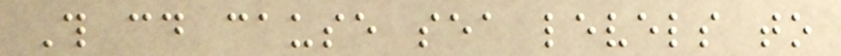This could cause sea levels to
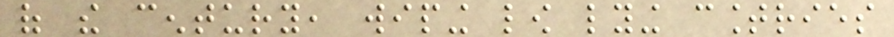of the century, wiping low lying countries
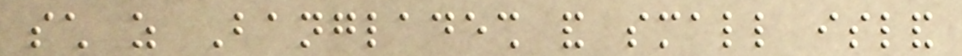such as Bangladesh and small island
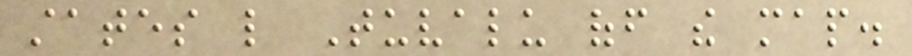states like Tuvalu off the map.
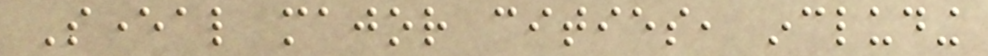Several major cities, including
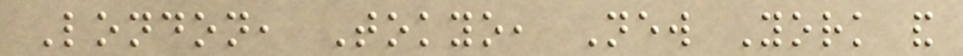London, Tokyo, New York and
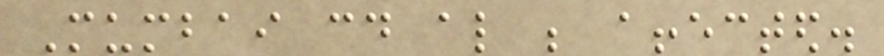Mumbai could also be affected.
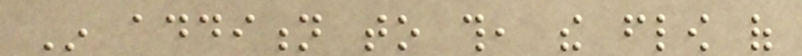In addition to this, the flow of
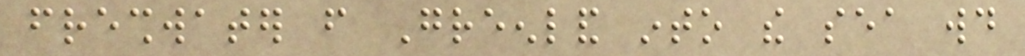freshwater from Greenland into the sea would
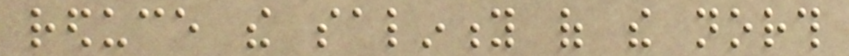reduce the salinity of the north
